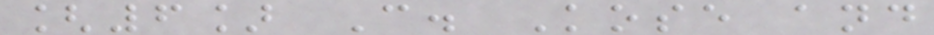[6] C. Kose and
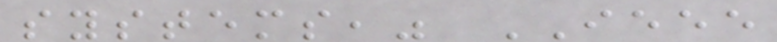systems," IEEE
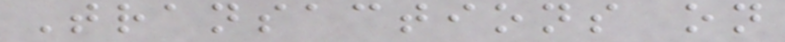Transactions on
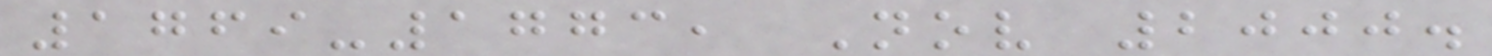1769-1773, Nov 2000.
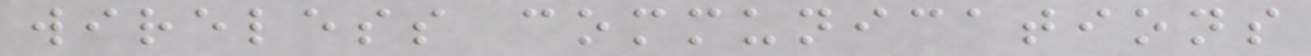wireless communications
